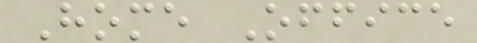Home Office
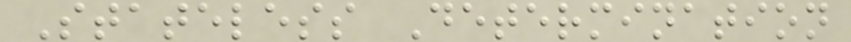Stateless Determination
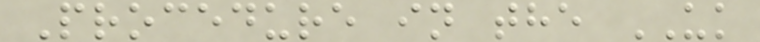Procedure in the UK
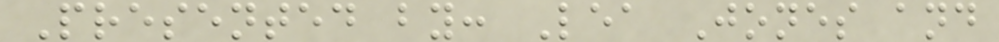Presented by: Lea Jones and
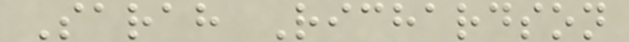Sarah Richardson
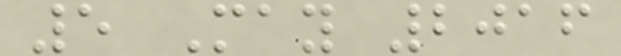5 May 2016
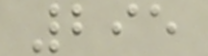295
